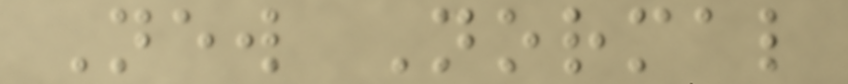New Normal
